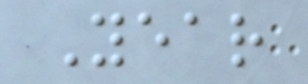Year
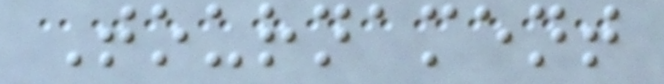Tournament
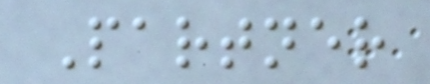Partner
